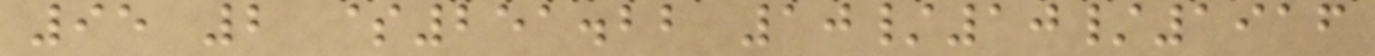95 2 $251.22 10/10/1916
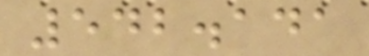542.141
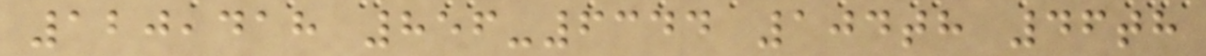120,418 856-6344 104th 46th
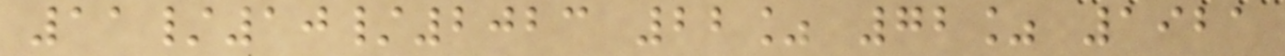11/10/2023 22% 72% 1921
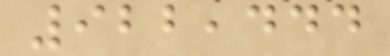922,444
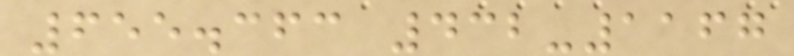655.363 432-1167
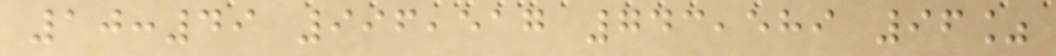10:49 996,517 743,589 96%
